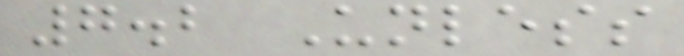7.2 Unless
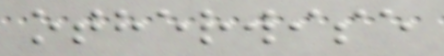otherwise
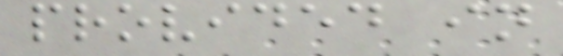provided in
